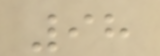98
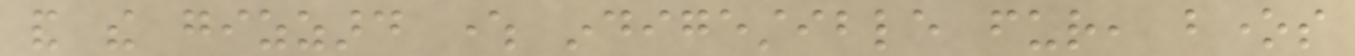and the gizzard where indigestible fur, bones
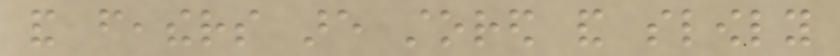and feathers are stored and slowly
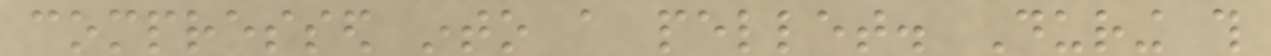compressed into a pellet. During this
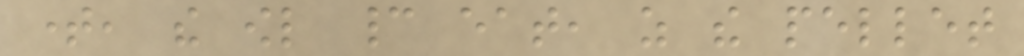time, the owl cannot eat, as the pellet
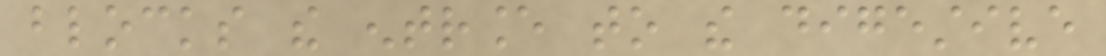blocks the entrance to the digestive
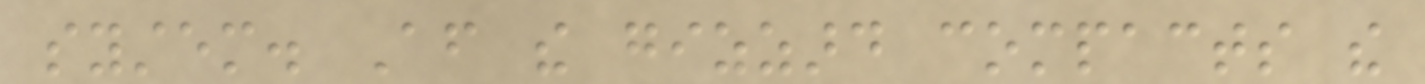system. After the gizzard compacts the
